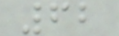62
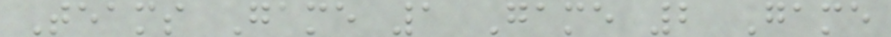Teams Game 1 Game 2 Game
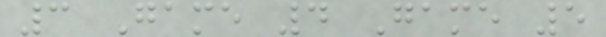3 Game 4 Game 5
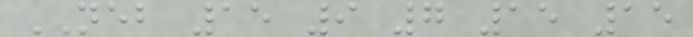NEB 15 9 7 15 15
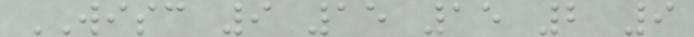WISC 9 15 15 2 9
